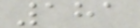181
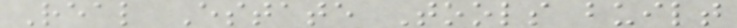Real Estate Tools built
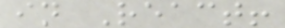in React!
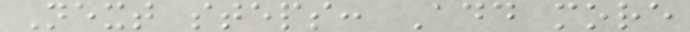Next steps: Add more
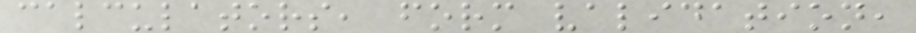calculators, form validation,
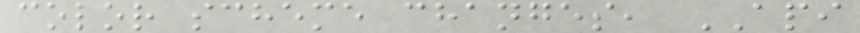color scheme changes, API
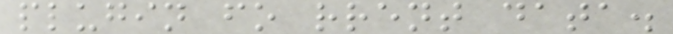plugin fo rrent data.
